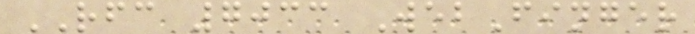RFC 7033 WebFinger
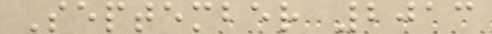September 2013
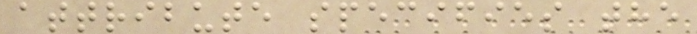attribute specifies the
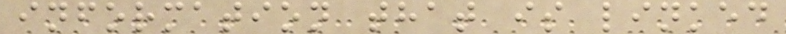information that is linked
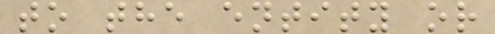to the entity or
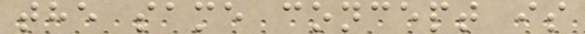the same concept is
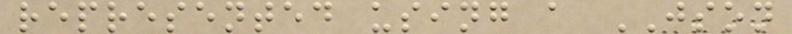represented using a JSON
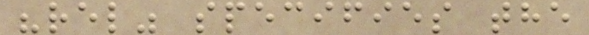"rel" specifies the
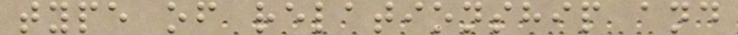type of relationship and
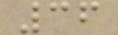36
